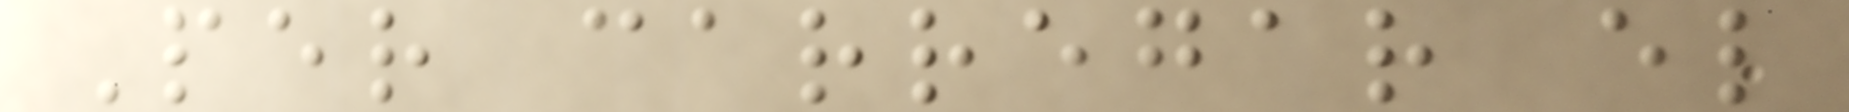Per carregar el
